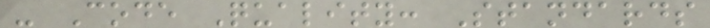- Code Quality: Standards
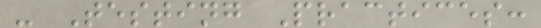- Testing Practices:
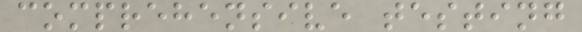comprehensive testing
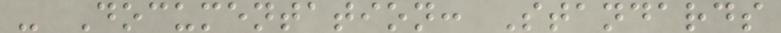- Documentation: Standards
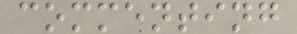commenting
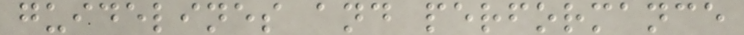guidelines and performance
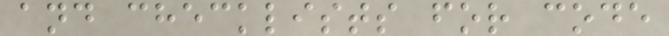and checklists for code
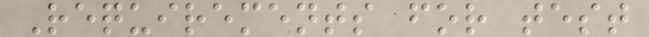Requirements for test
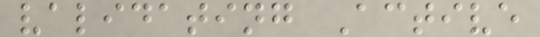validating Active
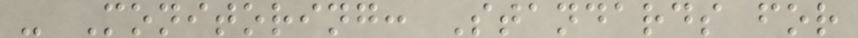- Monitoring: Standards for
